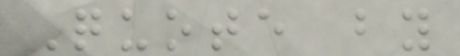Quote by
